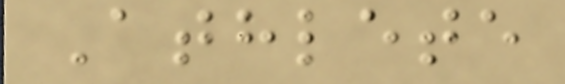Athlete
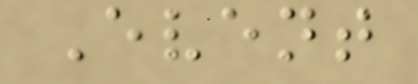Event
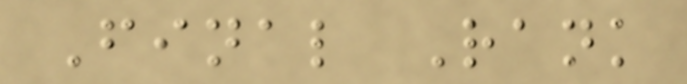Final Rank
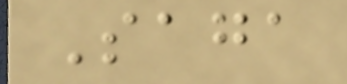Saga
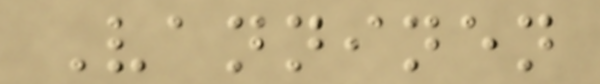Vanninen
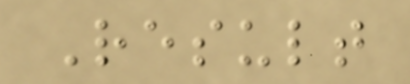Result
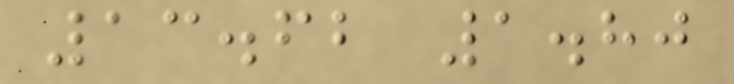13.62 1.80
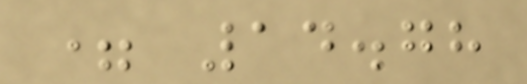= 14.78
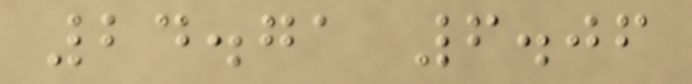24.71 6.06
